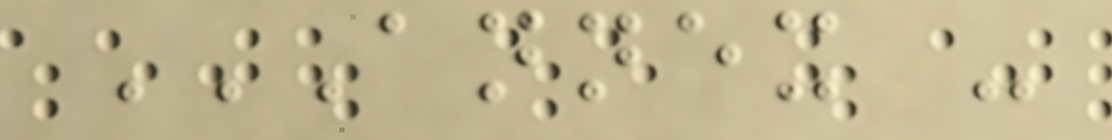ANNEX -
